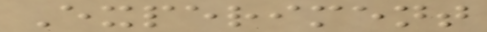Experiment
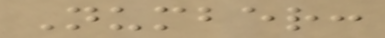Number:
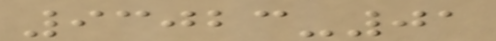93023-01
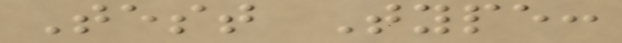Test Type:
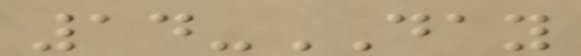14-DAY
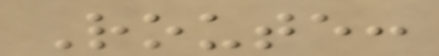Route:
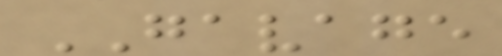GAVAGE
